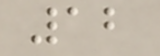12
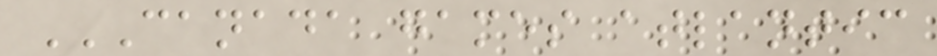CANADA GAMES ATLANTIC
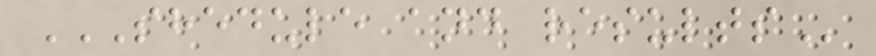SHEDULE AND RESULTS
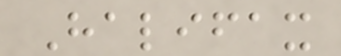Halifax
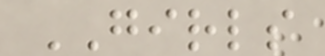GIRLS
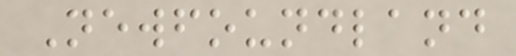Newfoundland
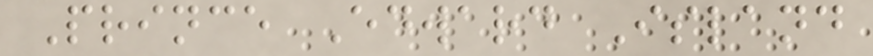Prince Edward Island
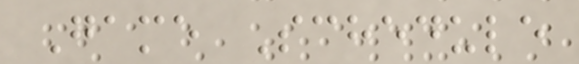Game Schedule
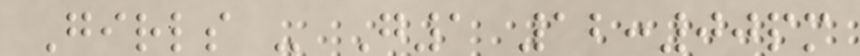Girls - G1 12:00pm
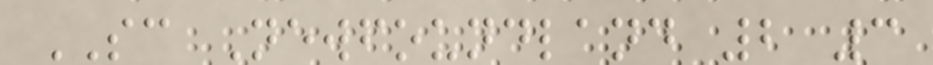SC Newfoundland 2 3
